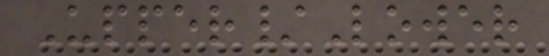Upper/Lower
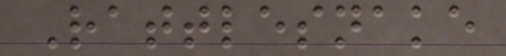Rattlesnake
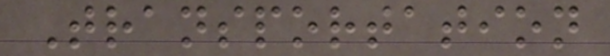Transportation
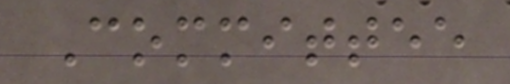Committee
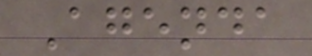Agenda
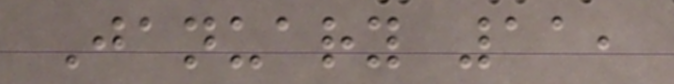January 11,
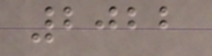2022
